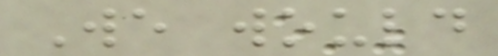We would
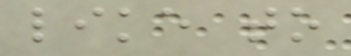like to
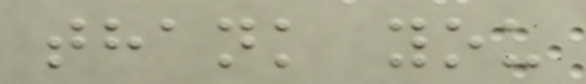thank you
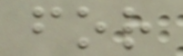for
